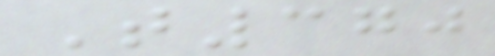T370
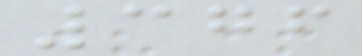376
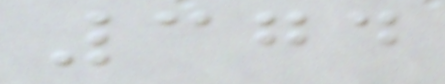374
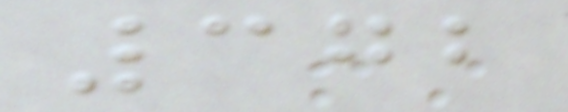372
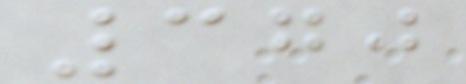370
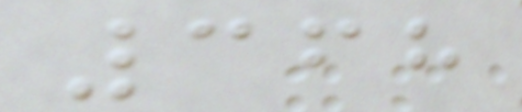368
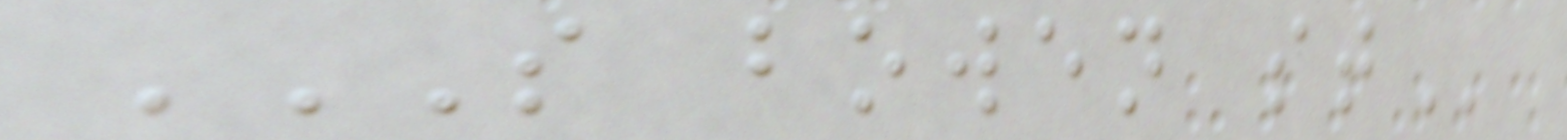S BOWEN ST
